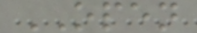OPEN
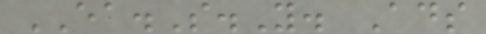EA.S.Y. Ads
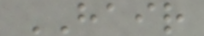HAIR
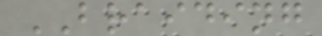BRAIDING
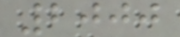2000
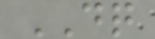DQ
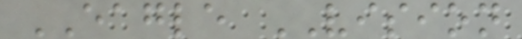EAGLE VISION
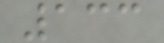133
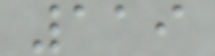119
